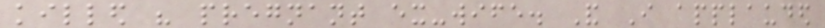killed his pregnant ex-wife. And I applauded
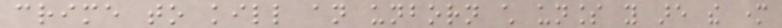crime to kill an unborn child unless you are the mother
